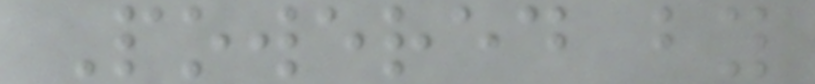Powered by
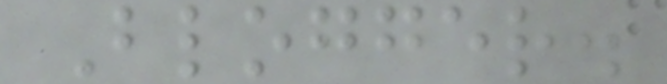Blogger.
